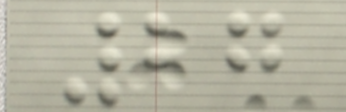27
